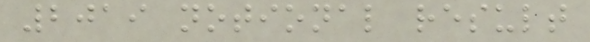2019 notional result
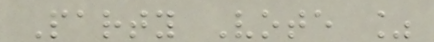Party Vote %
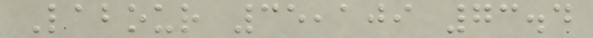Labour 35,109 73.4
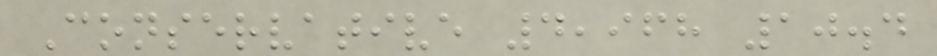Conservative 4,968 10.4
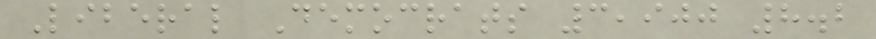Liberal Democrats 3,900 8.2
